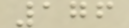176
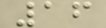16
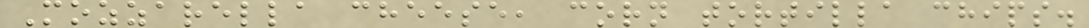Mozzarella cheese, corn tortilla chips.
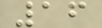16
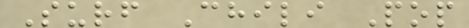Surf Chili Pop
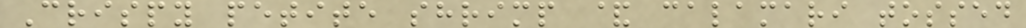Crispy petite shrimp & calamari tossed
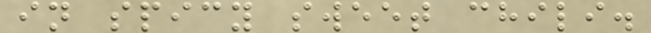in spicy sweet chili.
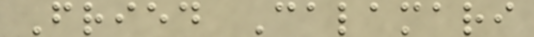Fried Calamari
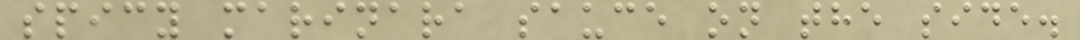spicy marinara sauce on the side.
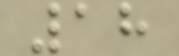18
